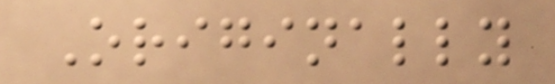Originally
